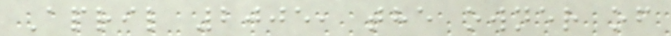April 2005, the owner of
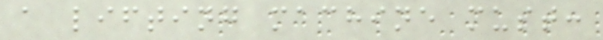a lifting machine must:
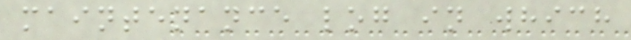maintenance log in which
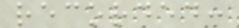recorded:
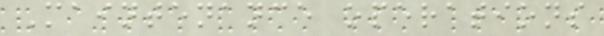Maintenance operations
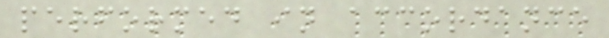performed in accordance
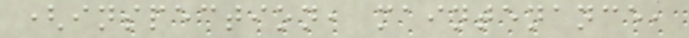(inspection, maintenance,
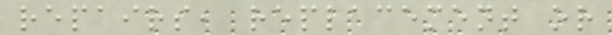repairs, replacement or
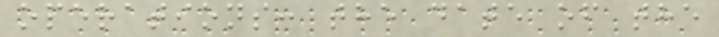operations: the date of the
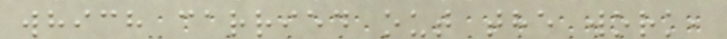which carried out the work,
